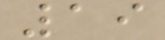19
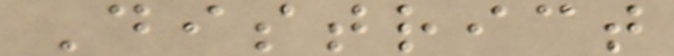District
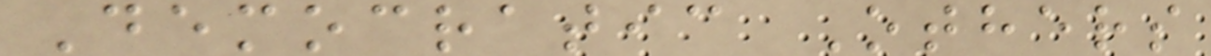Democratic Others
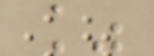%
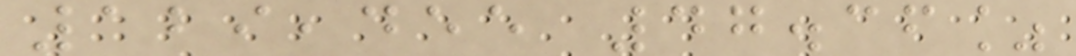129,455 47.36%
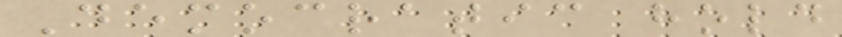Democratic hold
